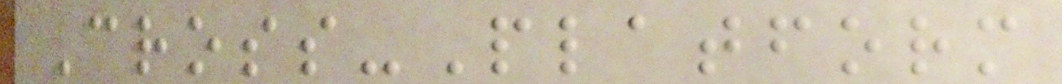Cross-Platform
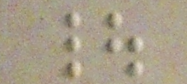|
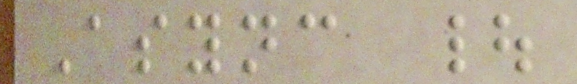Async |
